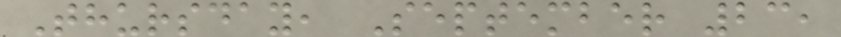Thursday, September 23,
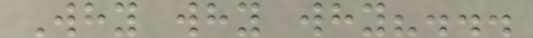Why why why?...
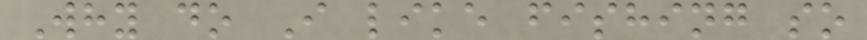Why do I like fishing so
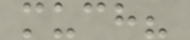much?
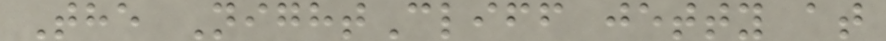The NightCliff jetty at
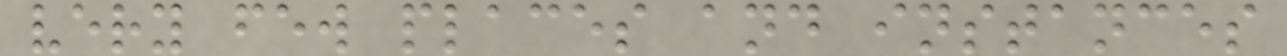very few places and instances
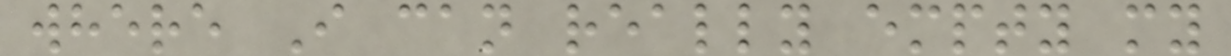where I can really empty my
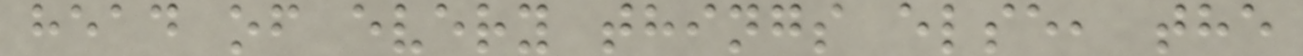head of every things else, the
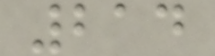214
